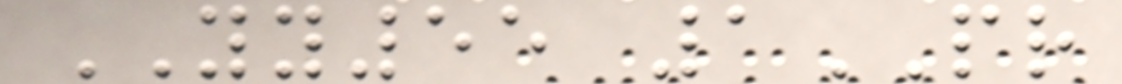YY55 1PR
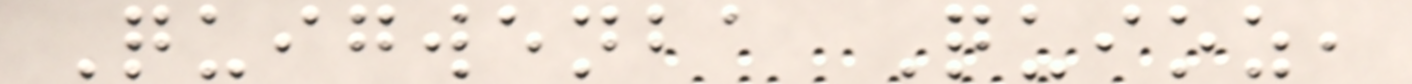Quigwenba Quioz,
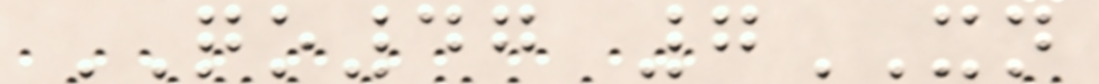QO47 7XN
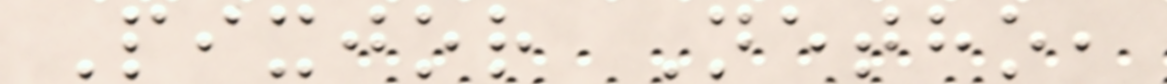Pixjor Netho,
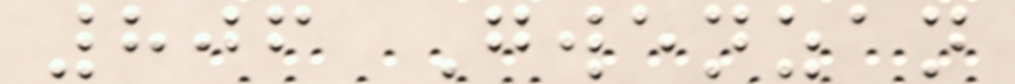806 Gwenzan
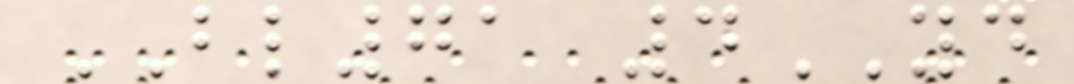BL71 4YD
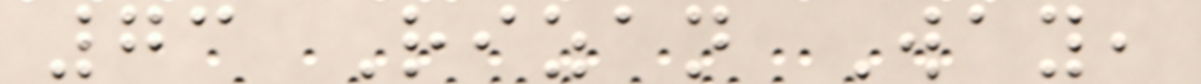73 Rizan Way,
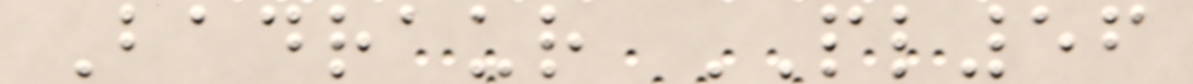Badraur PL56
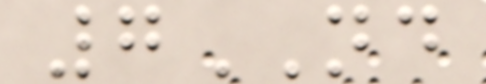7ND
